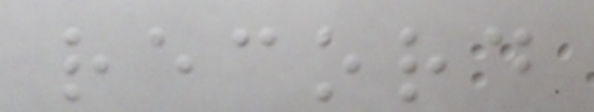record
